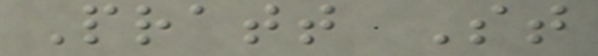Pratt St
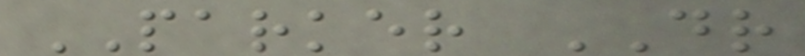PARKER DR
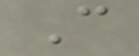C
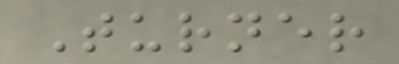Turner
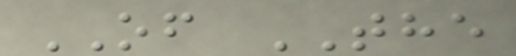OF THE
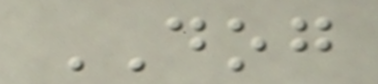DOG
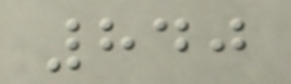840
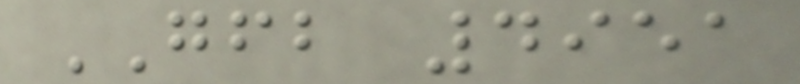GFB 4951
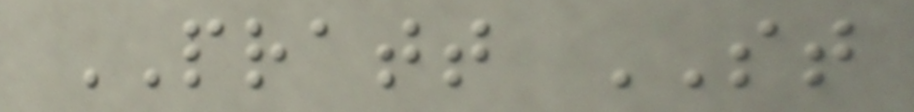PRATT ST
